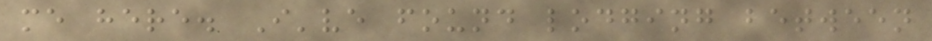me here. I've found lodging between
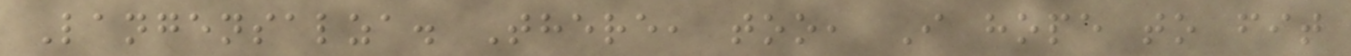Langensalza. There, too, I hope to fit
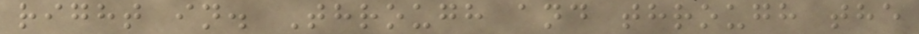right in. Through and through the
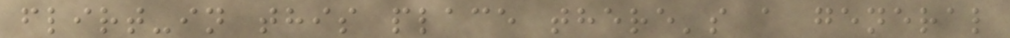flirt-in this place there's a general
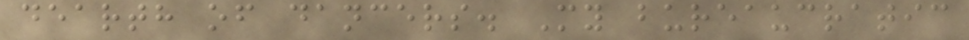dearth of dancers. My bureaucratic
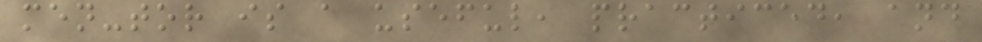men-tor is a useful, practiced, and
